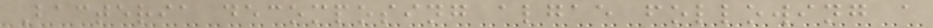Bacteria decomposing algae following a
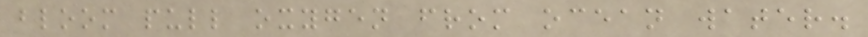bloom pull oxygen from ocean water.
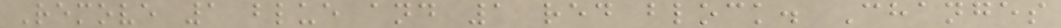Remove 1 blue and 1 red block. Changes
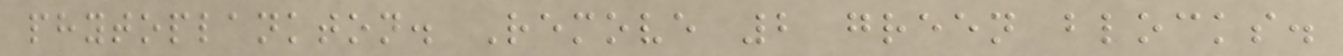phytoplankton. Remove 2 green blocks.
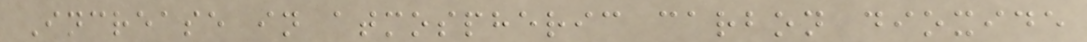Increase in atmospheric carbon dioxide
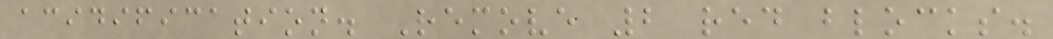acidification. Remove 2 red blocks.
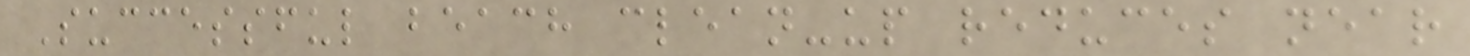Successful beach clean-up reduces near
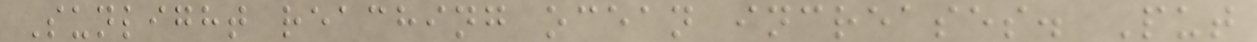Sunlight reaching ocean increases. Put
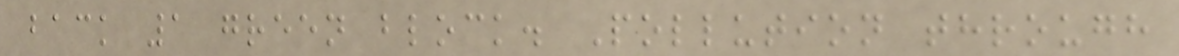back 1 green block. Pollution through
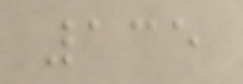135
